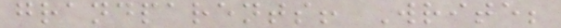grandparents! Write;
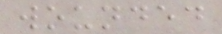wounded
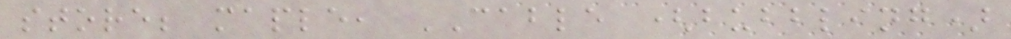store; maple, CABLE (bubbling)
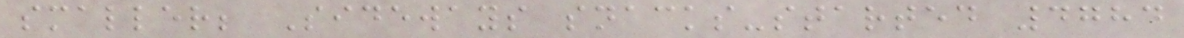smaller; Sideways snacks-started 4784
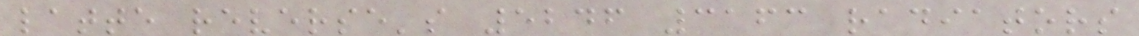latte reverse's 5246 3163 radiators
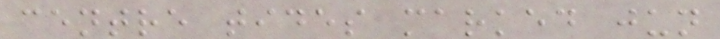centre tides marked jun
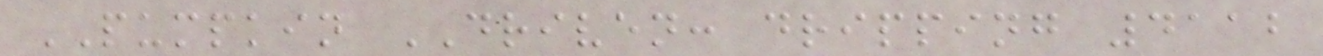PUMPKIN DRIVEN: dripping 4112
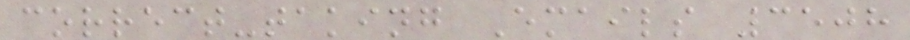correct-taking Emails 3508
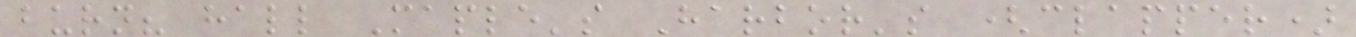burn? hall Maple's Harbor's (clapper)
